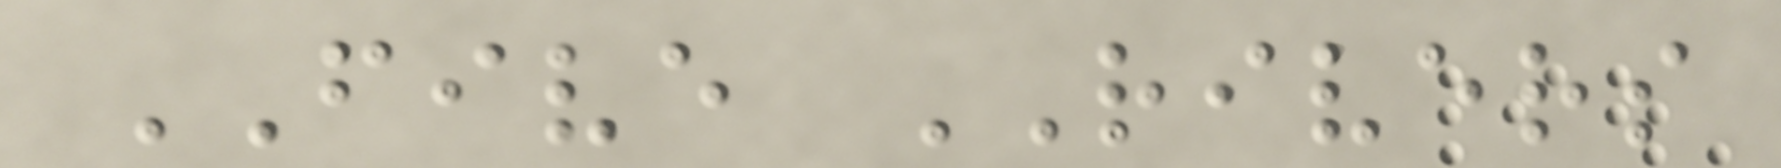FIVE RIVERS
